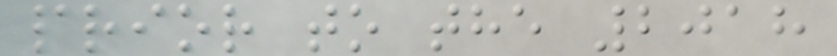prior to the 2018
